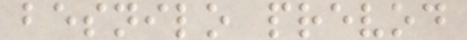besnilo prevod
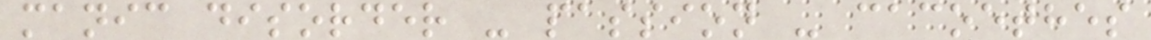manic disorder - passion - cacoethes
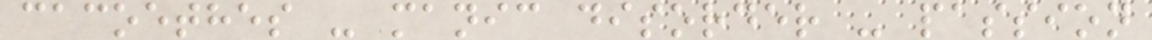cacoethes - manic disorder - passion
